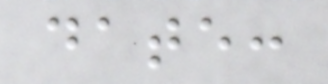date:
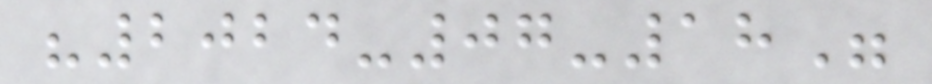"2024-07-18"
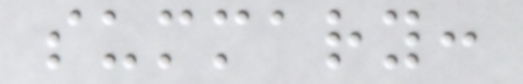summary:
